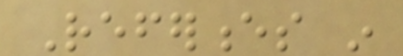References in
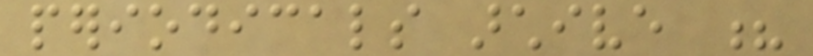periodicals archive ?
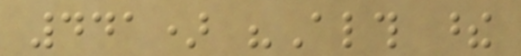441) "Although these
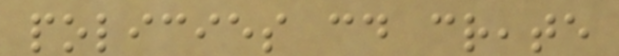policies could create
